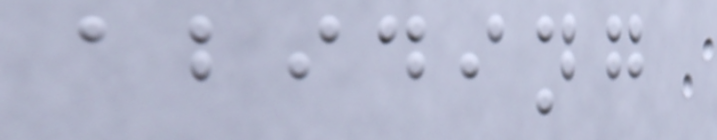abiding
